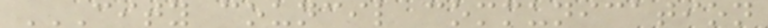CITY COUNCIL COMMUNICATION
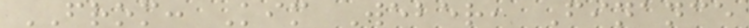FROM: Kim Weber, Finance
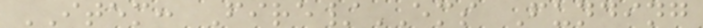ITEM: Fire/EMS Funding
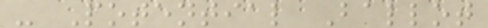- Potential Ballot
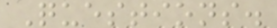Questions.
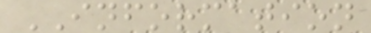INFORMATION
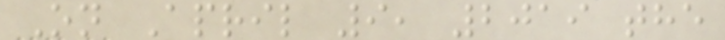On April 9, 2019 the
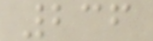236
